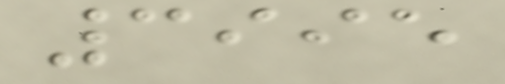3995
